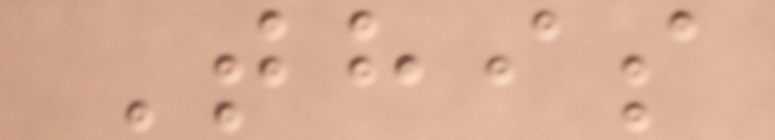This
